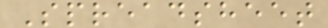Spreadsheet
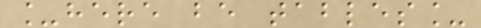_here be tables_
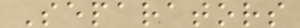Separators
